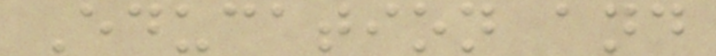Education and
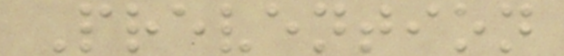Prevention
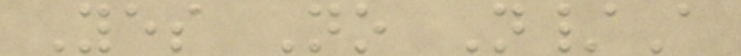Yes No N/A
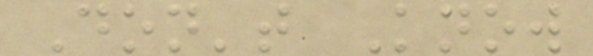Don't Know
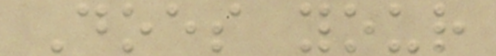Does your
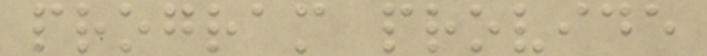program provide
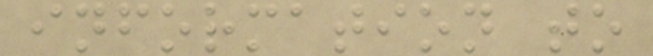information to
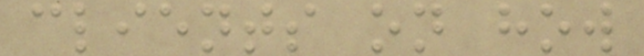clients on how
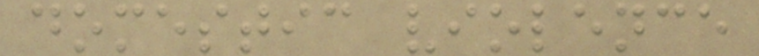domestic violence
